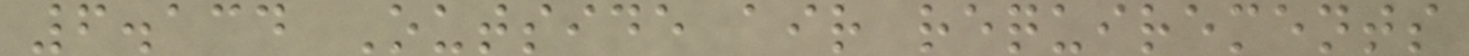6.134 Outside air requirements
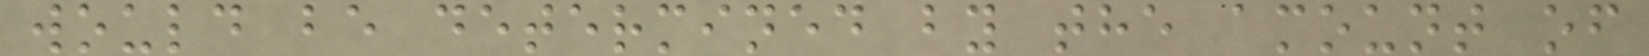would be determined by the amount of
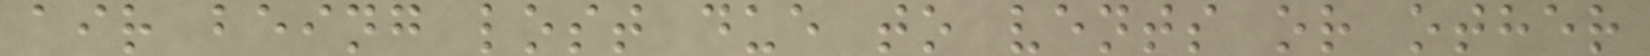air being lost due to vents or other
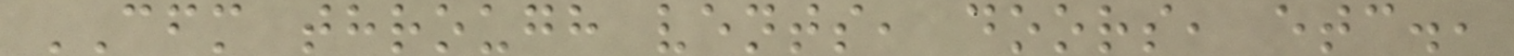CFM through vents, doors, etc.,
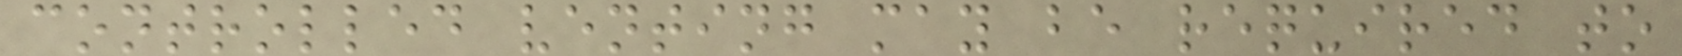controlled venting may be required to
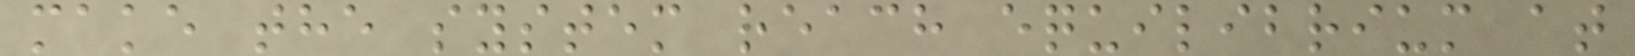make the system reach equilibrium at
